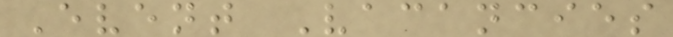Event Vacancies
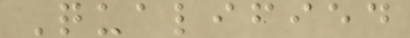Qualified
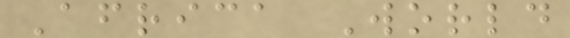Africa World
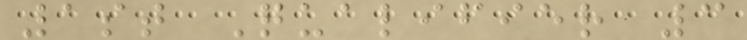1st Qualifier 3
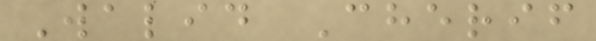Walid Cherif
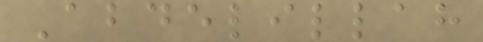Abdelillah
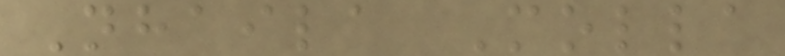Nhaila Molla
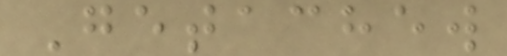Getachew
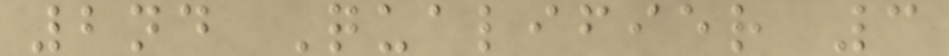2nd Qualifier 3
